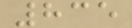835
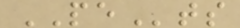PEts
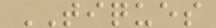TIQUES
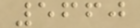5660
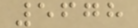5678
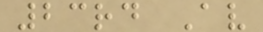23rd Av
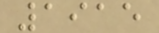1915
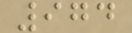974
